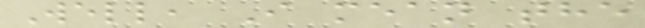Well, I mean the
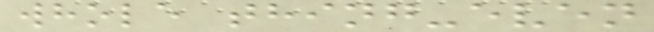whole thing-even
